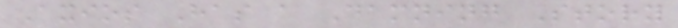Axios Has a Damning Story
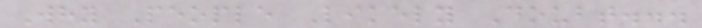Why People Likely Doubt...
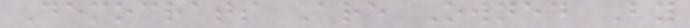Democrats Are Owned By
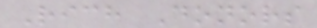Rich Donors
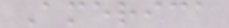America
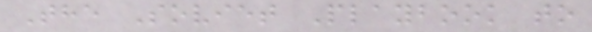The Soviet Playbook to
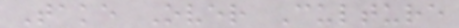Take Over Culture
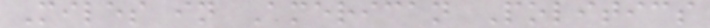Miles in American Politics
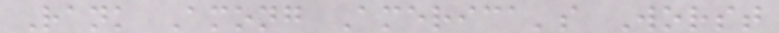Rank Among America's Worst
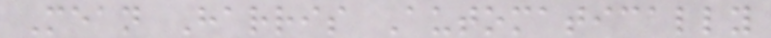Mean Harris Automatically
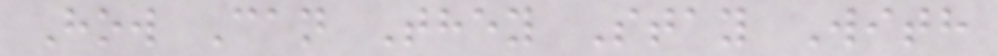How Can They Stay With
